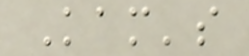Kam's
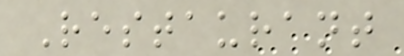Restaurant
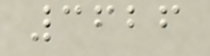3626
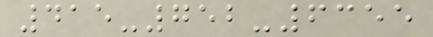415-752-6355
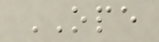OPE
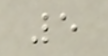5
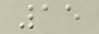15
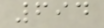694
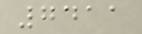7411
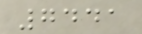7441
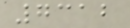7312
